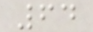64
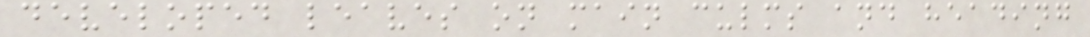developed leaves on main culms and heading
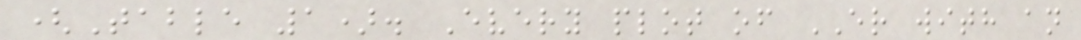(Table 1). Every plot of ER with an
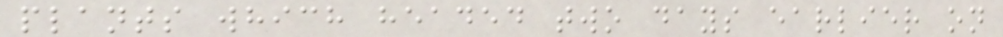plants which headed two days earlier on
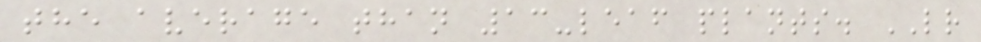the average than 13-leaf plants. LR
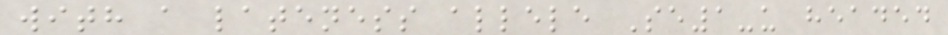with a lateness allele Se1-u headed
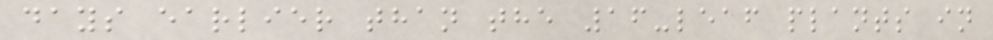days earlier than the 16-leaf plants in
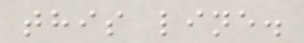this line.
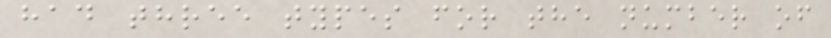had three types for the number of
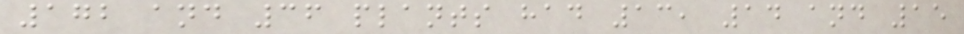172 and 36 plants had 13, 14 and 15
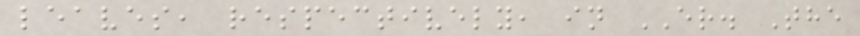leaves, respectively, in ER. The
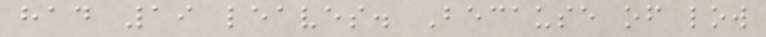had 19 leaves. Because of low
